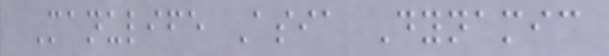Manulife Asia Dynamic
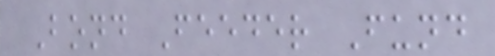Bond Feeder Fund
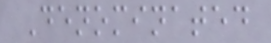Denominated
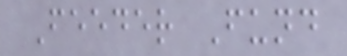Feeder Fund
